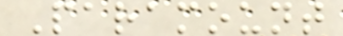Paramount
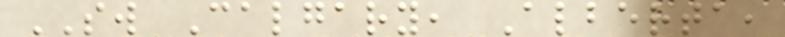SW Calgary, Alberta,
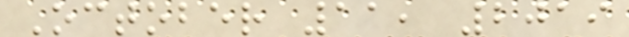October 11, 2019
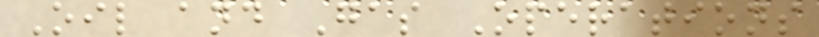Oil and Gas Operations
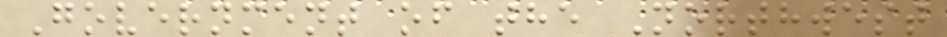Government of the Northwest
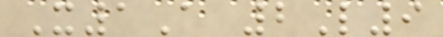X1A 2L9
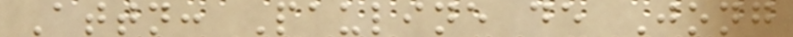Attn: Pauline de Jong
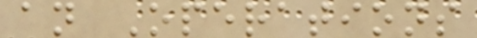an Operations
